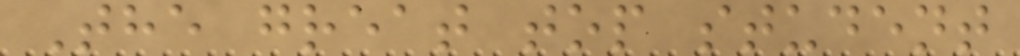The great top student
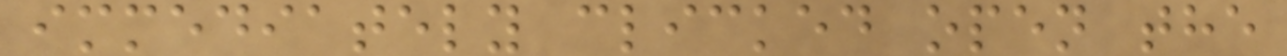immediately clicked open the
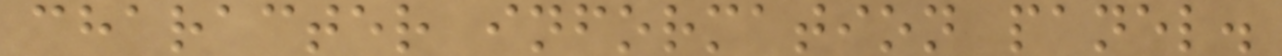character information panel.
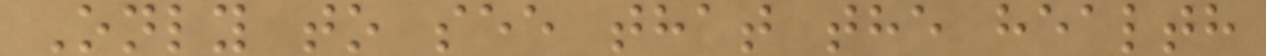Only to see that the health
